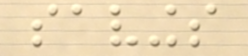savings
